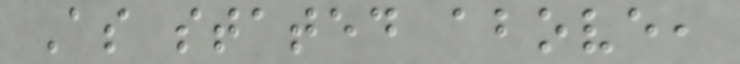As stated above,
